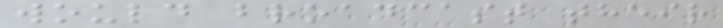would broadcast their
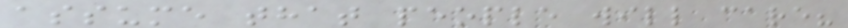assume that people will care?
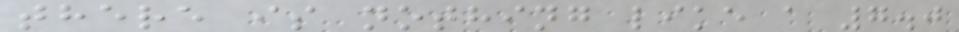there is nothing like a 7.0
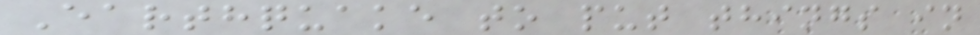Earthquake to put things in
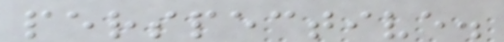perspective.
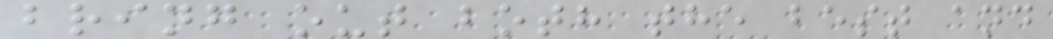bring out both the best and
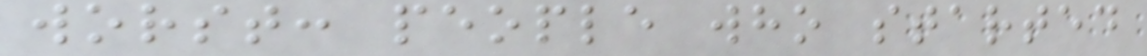worst: people who started
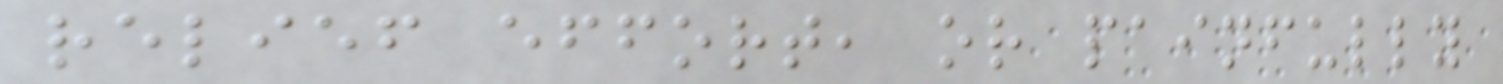relief effort, or painfully
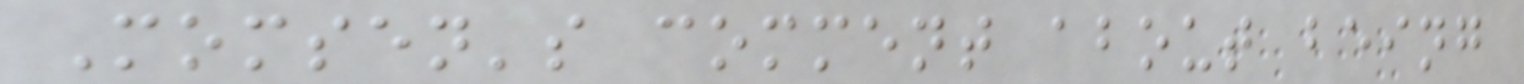Momsen's comment about being
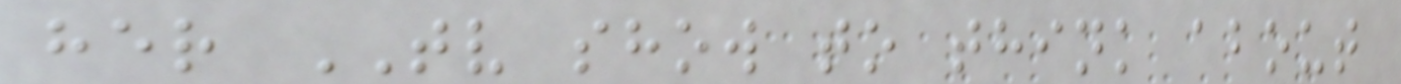her TV show to think about
